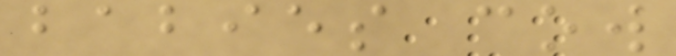babies cow
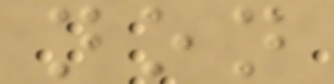non
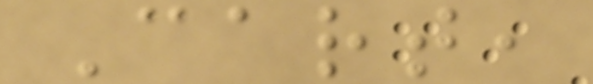Cart,
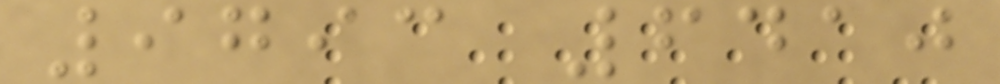9793 6410
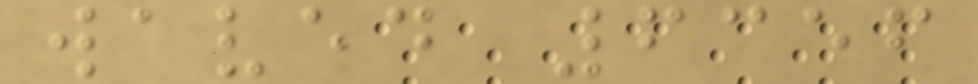waved 6356
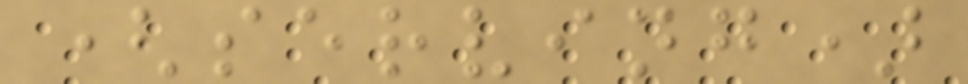(serving)
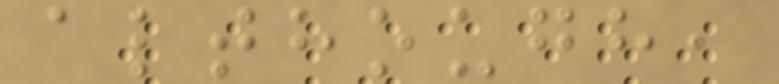although,
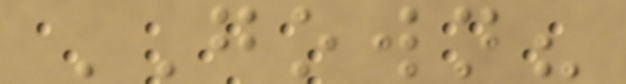GOWN?
